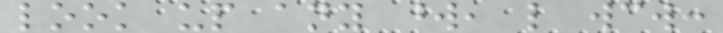look up any word, like wcw:
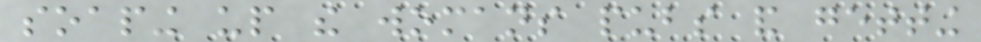soaping up the womans pubs and getting
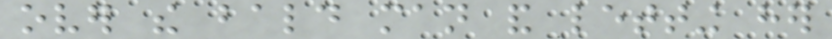over the bald man and letting her
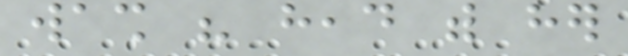wash his head with her
